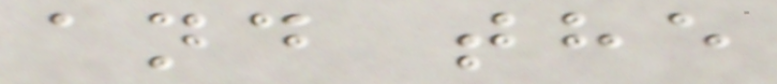and the
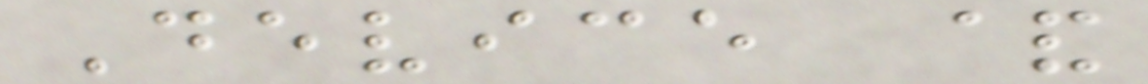Device &
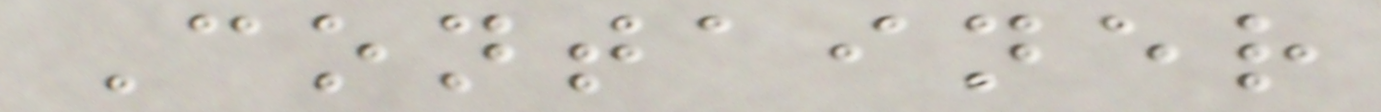Container
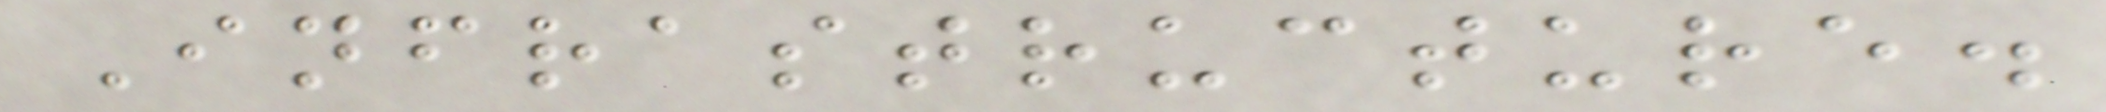Infrastructure.
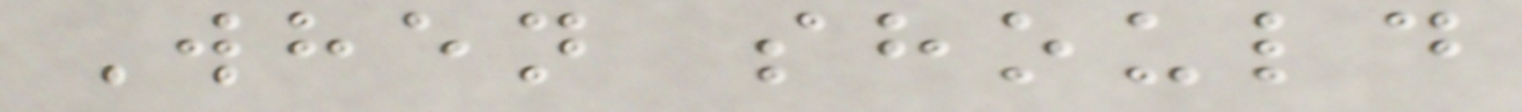When should
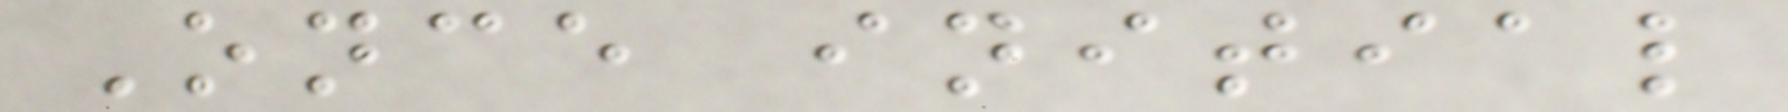Once initial
